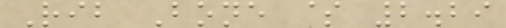Rib Bone $ 2.29
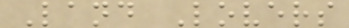Land Lovers
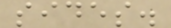sides.
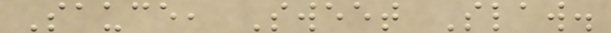Sauce, Sweet Slaw.
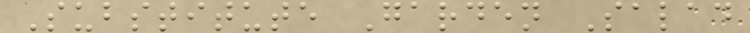Substitute Garden Salad
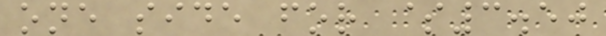one side for $3.50
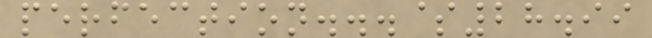perfection...$28.99
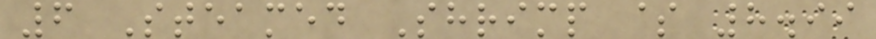6 Steamed Shrimp $ 8.99
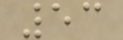53
